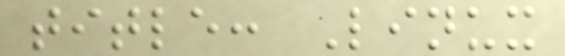title: Linux
